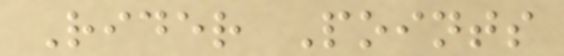Rider Points
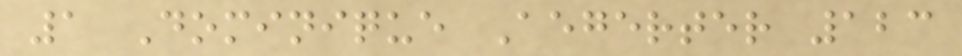1 Dominique Aegerter 123
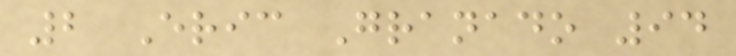2 Eric Granado 94
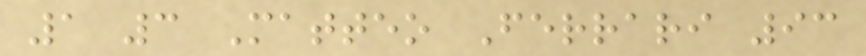1 3 Matteo Ferrari 93
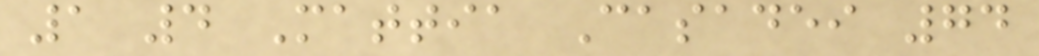1 4 Mattia Casadei 74
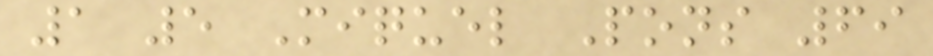1 5 Miquel Pons 69
